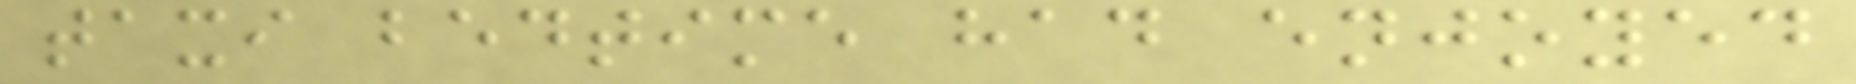taxi bedtime had enjoyed
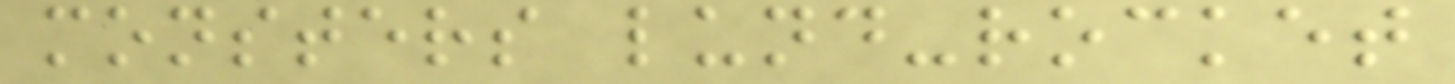monsters lund-rocket
